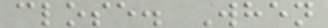close. When
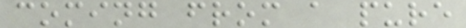coming from a pure
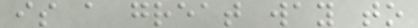is a great way to
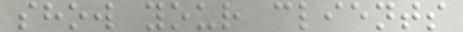show your clients
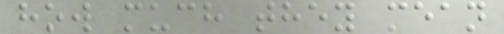how much they mean
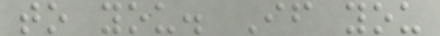to you. If you
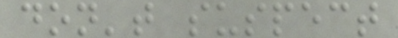don't suspect
